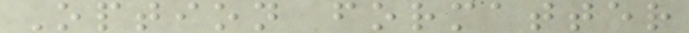Option formatter
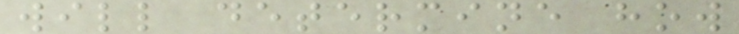will determine how
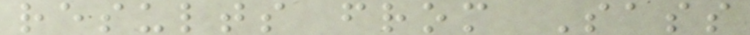results from Sass
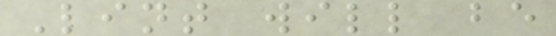Lint will be
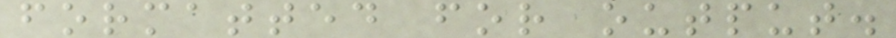formatted for output.
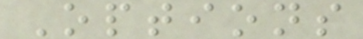Options
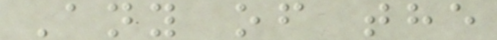Any of the
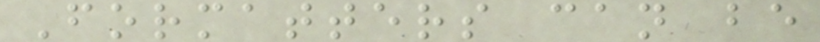Formatters can be
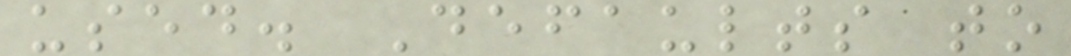used. Defaults to
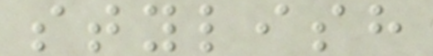stylish
